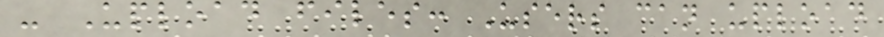- Upload files: Users can upload
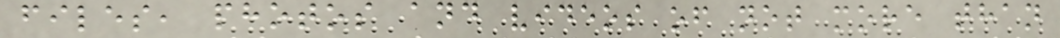files, photos and videos of not more than
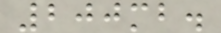200mb.
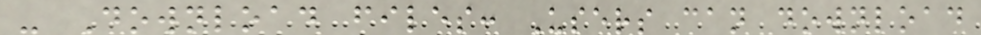- Download files: Users can download
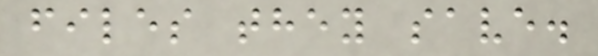files they save.
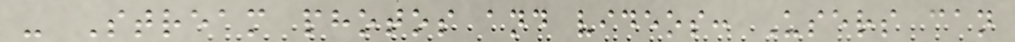- Stream photos and videos: Users can
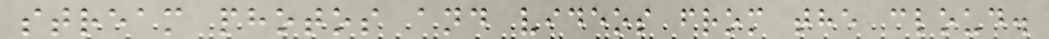stream photos and videos from the cloud.
